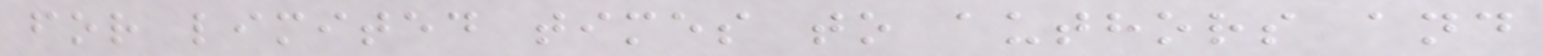for limited times to authors and
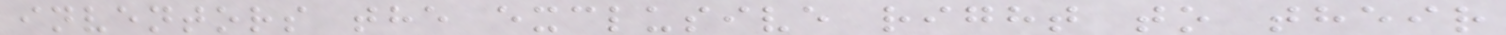inventors the exclusive right to their
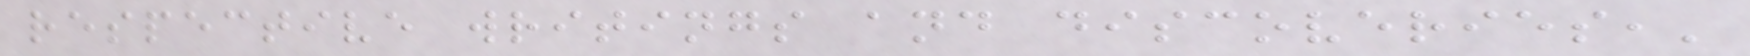respective writings and discoveries,'
